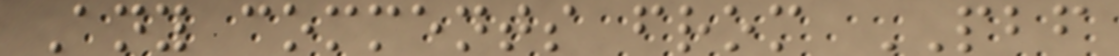Any comments from PBF
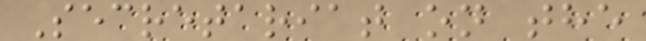Secretariat on the
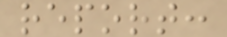report:
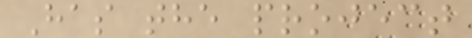Has the project
